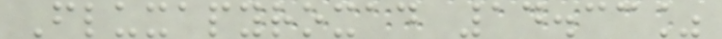Fluxapyroxad 14.33%
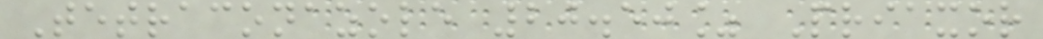Tetraconazole 20.50% Priaxor
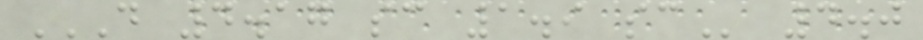D 4.17 SC 1.9 SC 4.0
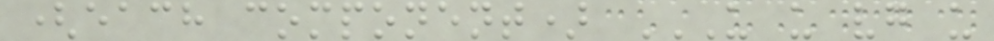(each component) U U VG U
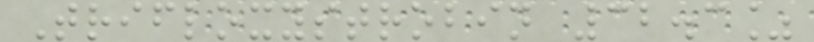Trifloxystrobin 32.3%
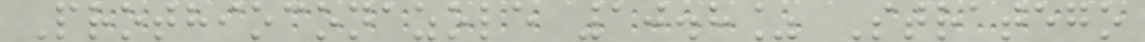Prothioconazole 10.8% Stratego
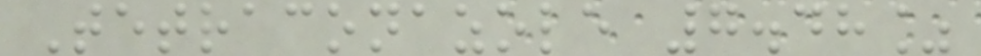Tetraconazole 7.48%
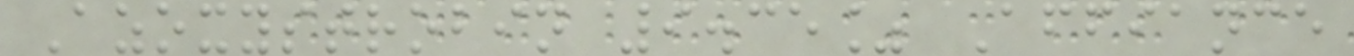Azoxystrobin 9.35% Affiance
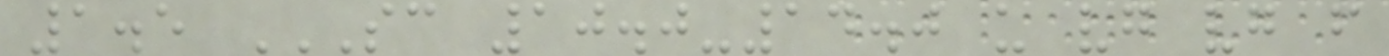1.5 SC 10.0-14.0 U VG VG F
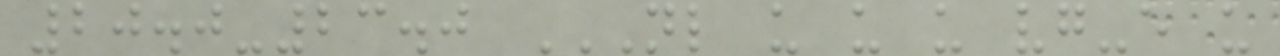20.0-23.0 NL U U U VG-E U
